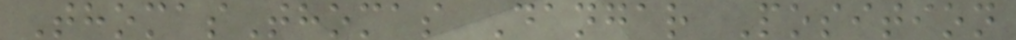ThomasThomas Dangar Position
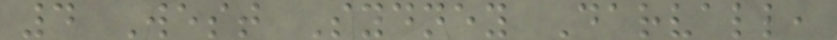4 West Sydney Darvall,
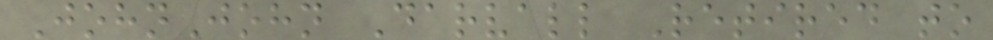JohnJohn Darvall Retired to
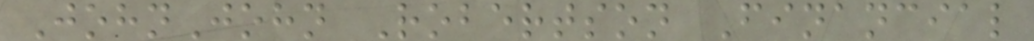JohnJohn Robertson Financial
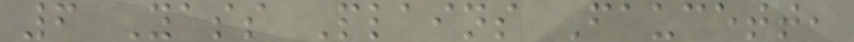6 Yass Plains Faucett,
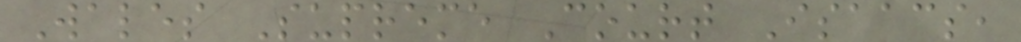Wales Supreme Court Isaacs,
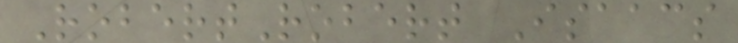RobertRobert Isaacs
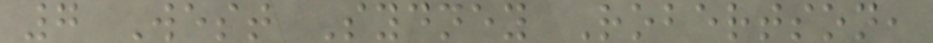7 West Sydney Robertson,
